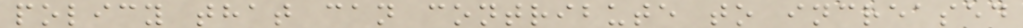policy that can contribute to increased
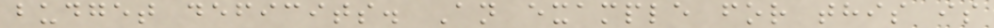budget deficits. An example for this is
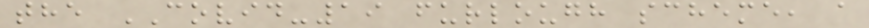the COVID-19 furlough scheme, a
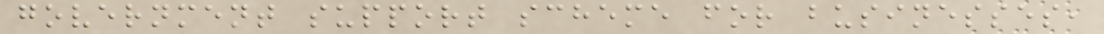government support scheme for businesses,
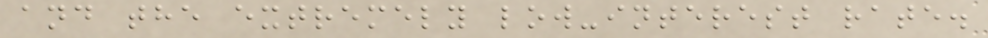and the extremely low-interest rate.
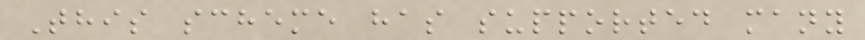This scheme has supported many
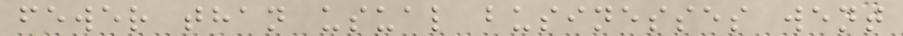fewer than usual businesses went
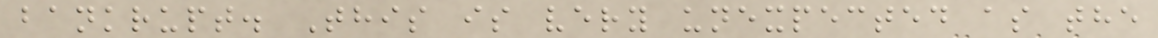bankrupt. This is very unexpected as the
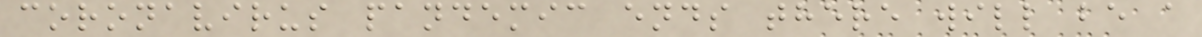coronavirus pandemic ends there will be a
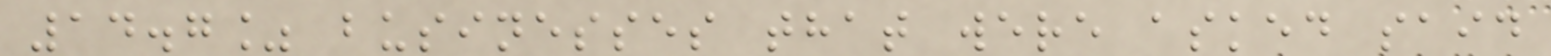14.7% businesses that were asked said
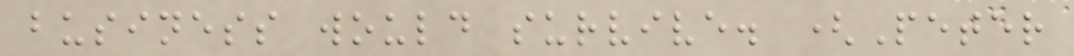business would survive. (Peter
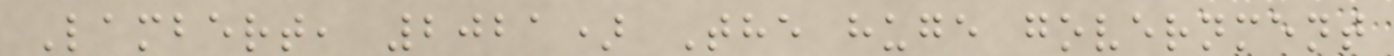Lambert, 2021) The huge government
